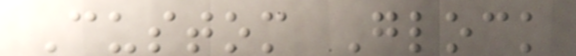Custom Glock
